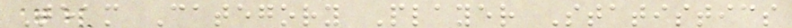Team Category Player Statistics
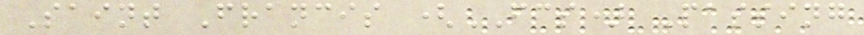Saint Francis (FCS) Passing
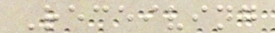Receiving
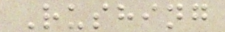Rushing
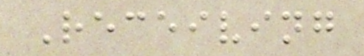Receiving
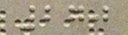270
